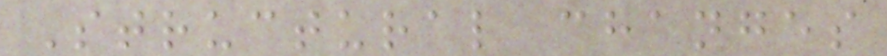Structural changes
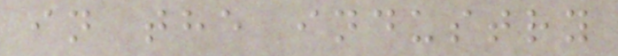in the industry
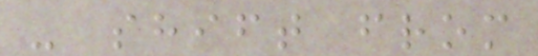- shift from
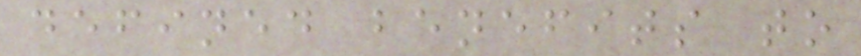defined benefits to
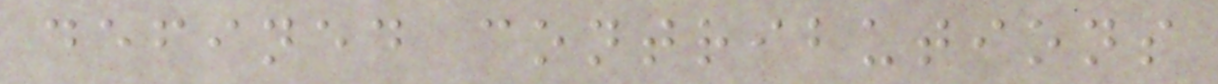defined contributions
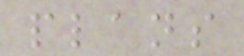plans
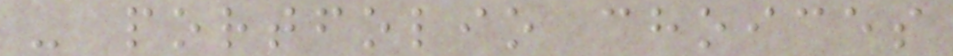- portfolio choices
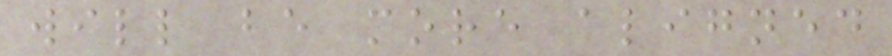will be more aligned
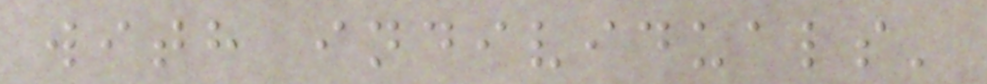with individuals'
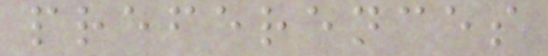preferences
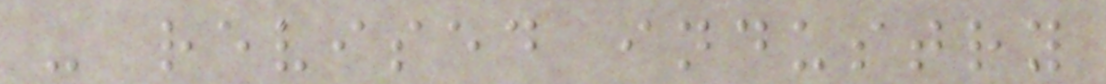- revised industry
